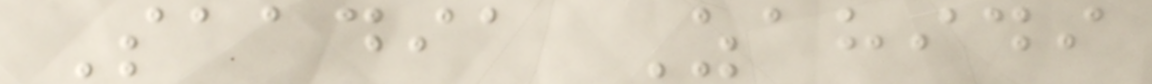Saadia Zahidi
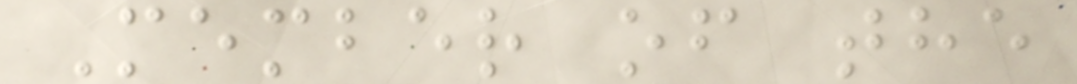Member of the
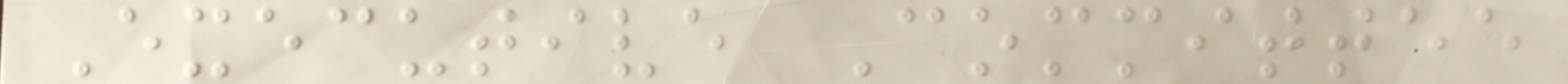Executive Committee
